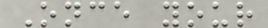Once your
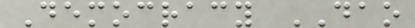Democracy DAO
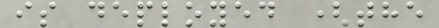is deployed (the
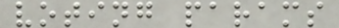voting params
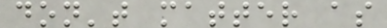don't matter as
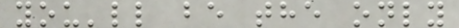you'll be the only
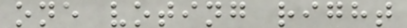one voting right
